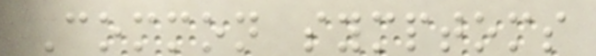Common symptoms
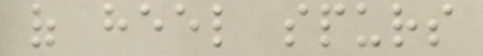of heel spurs
